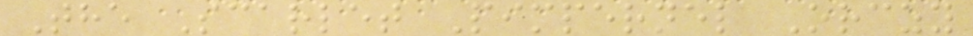The Scarlet Pimpernel Orczy
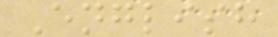English
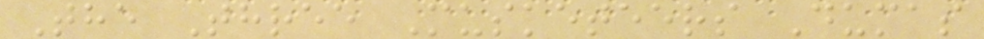The Three Musketeers Dumas
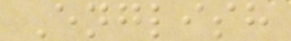English
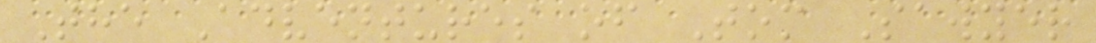The Adventures of Tom Sawyer
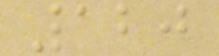120
